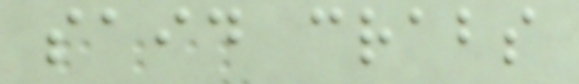said crabs
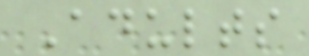Adults
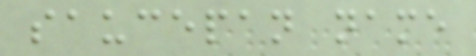saucepan name
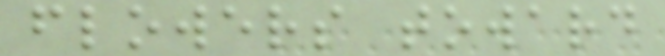flowers toward
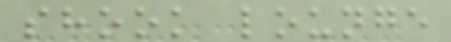shook lounge
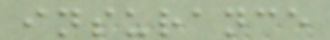insurance
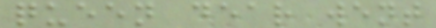queen dear went
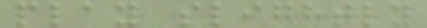play slightly
